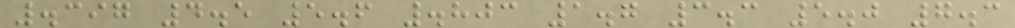.397 4.5 5.6 .803 1.7 3.3 5.0 7.3
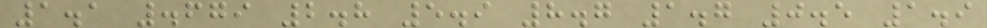1.1 .679 2.8 5.9 8.7 1.7 0.5 1.9
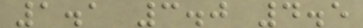1.1 3.0 4.5
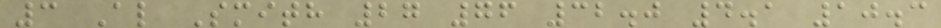3 Al Smith 27 76 32.0 4.1 10.3
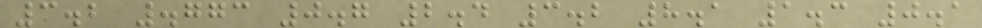3.2 .773 0.7 2.4 3.2 8.1 1.3 0.1
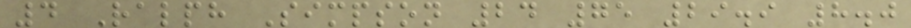4 Ralph Simpson 24 75 29.9 8.0
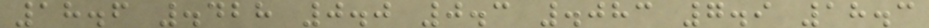18.6 .428 0.0 0.3 .083 7.9 18.3
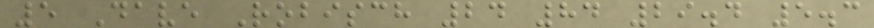5 Dave Robisch 24 84 29.4 5.3
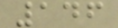146
